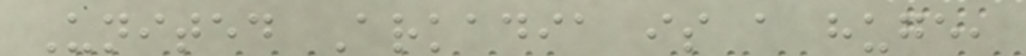United Arkadia is a huge,
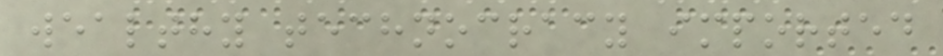wealthy technocracy imported
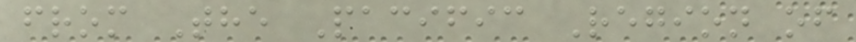from The Pacific Region of
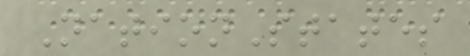NationStates
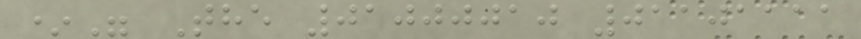*" The 01000010 01101111
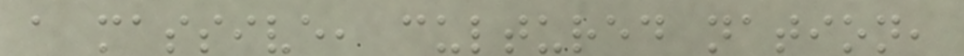a massive, cultured nation,
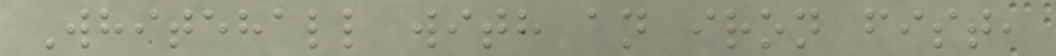Whitehall with an iron fist,
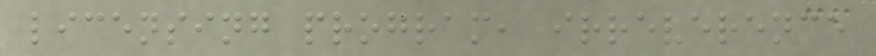licensing program, irreverence
